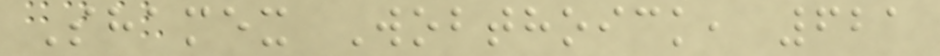Shamex Wobthoick, 621
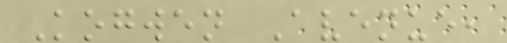Kogwen Avenue,
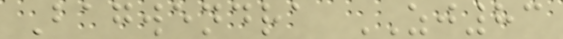Bagwendra ZJ83
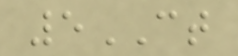5CT
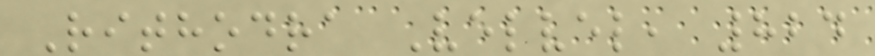Rithodra Velvel, 824
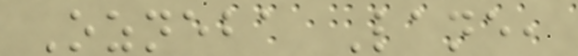Ozneba Lane,
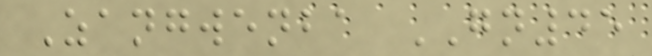Zangwenba GN45
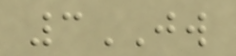3JW
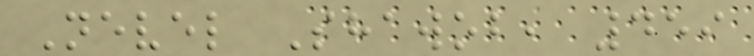Nevel Shawob, 459
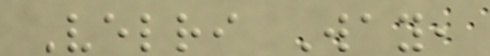Velri Way,
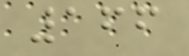166
